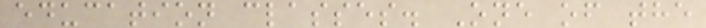education classes. One of the
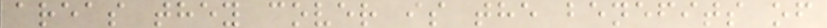areas they cover is the benefits of
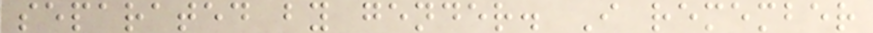separated by gender. I remember
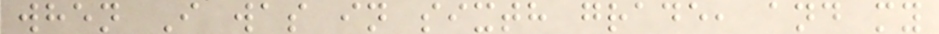when I was in sixth grade, and my
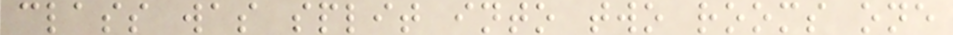class was split into two rooms one
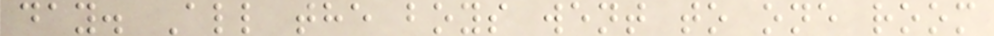day. All the boys went to one room
